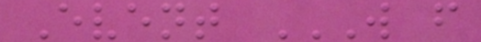Event W F
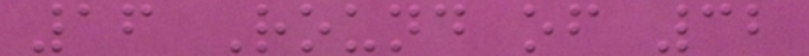16 Round of 32
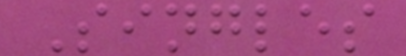Singles
